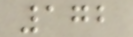172
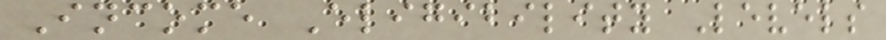Income Eligibility Levels
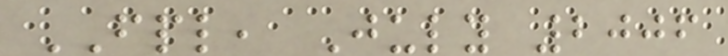FPL, July 2006
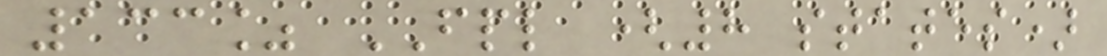133% FPL (8 states)
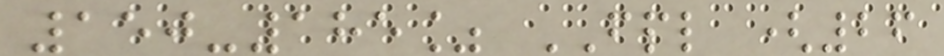150-185% FPL (26
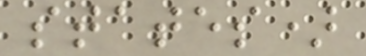states)
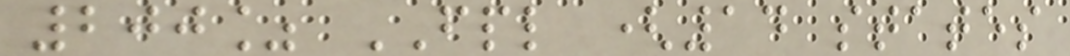200% FPL (14 states
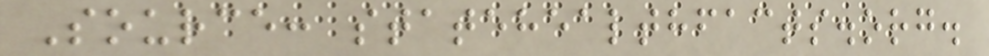Source: statehealthfacts.org.
